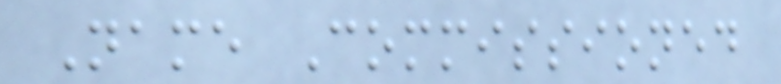Name Commissioned
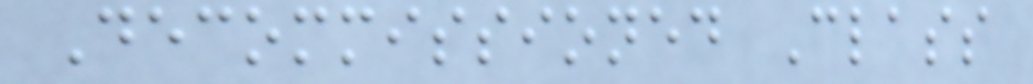Decommissioned Class
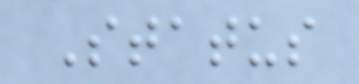Status
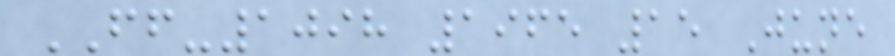FF-1098 1965 15 June
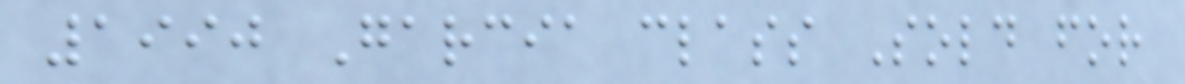1990 Garcia class Sold for
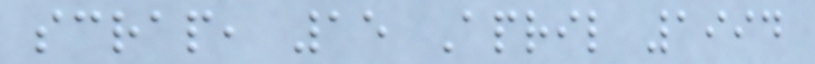scrap, 15 April 1994
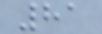81
